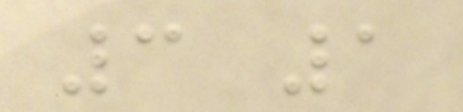3 1
